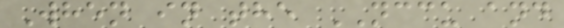When in the NCCU and
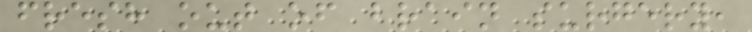fresh out of brain surgery,
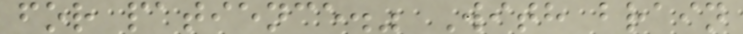for patience." With brain
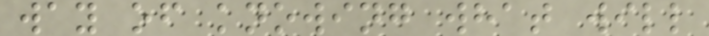way of knowing what will
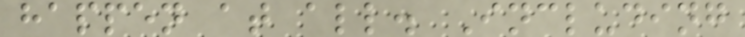happen at all. Including
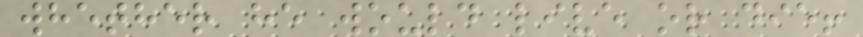whether he would live or die!
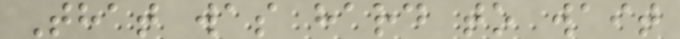That was hard to wait
